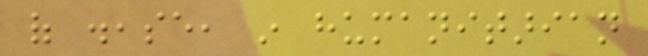of disease, in humanitarian
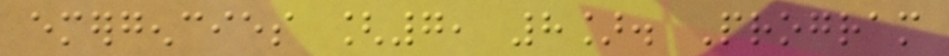emergencies [7, 8]. Program
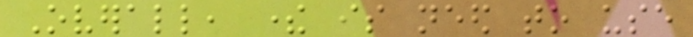Overall, there is need to use
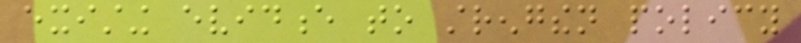existing evidence to strengthen policy
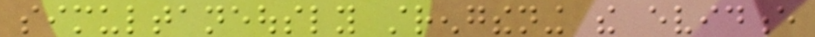simultaneously strengthening the evidence
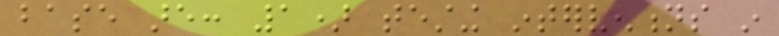base are: 1) testing interventions in
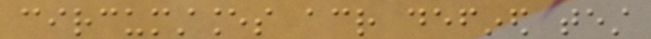circumstances across defined test
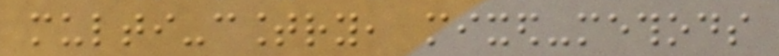multi-country, mixed-methods
